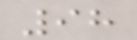98
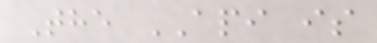The API is
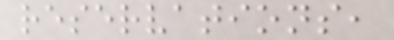reservations,
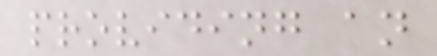providing an
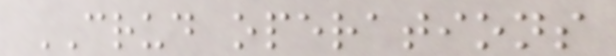CRUD operations
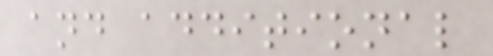and additional
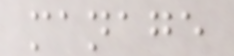manage
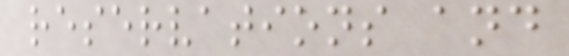reservations and
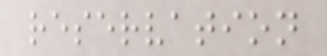reservation
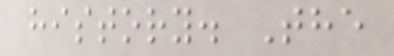history. The
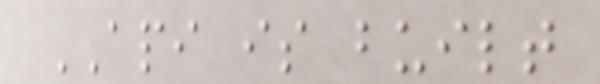API is built
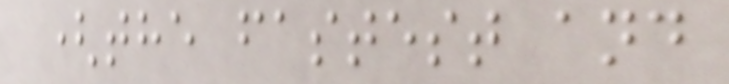(the fastest and
